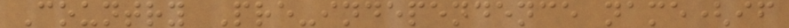Country Pre-independence name(if
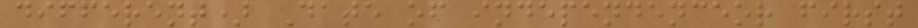different) Date of independenceor first
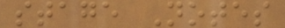stage Notes
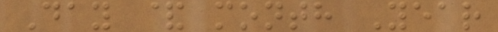Day & month Year
